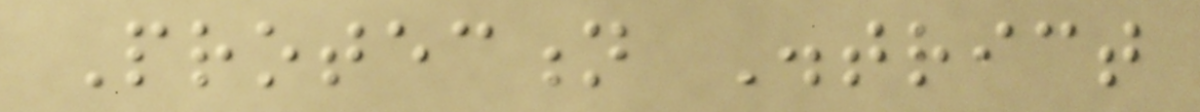Protection District
